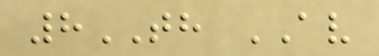8TH AV
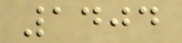1404
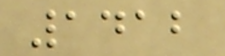1412
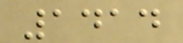1414
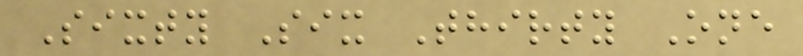Sixty Six Thirty One
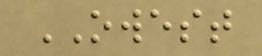OWEST
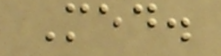Med.
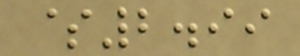$2.99
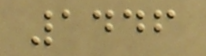1446
